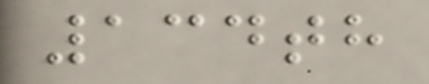134th
